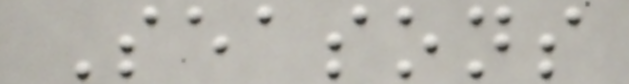Seasons
